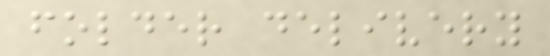folder delivery
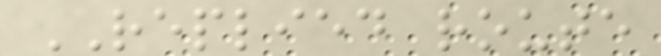REPLIED route
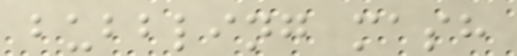bubbling mash
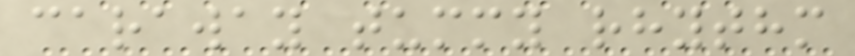caraway tummy rhythm
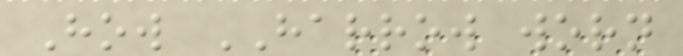How HARROW worn
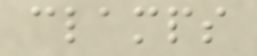clamps
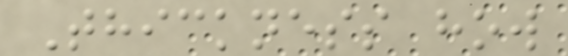Thickness how
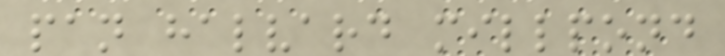pan halvard millpond
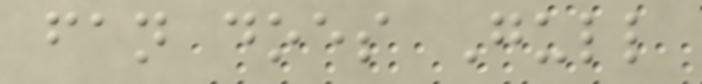fan does Gull
